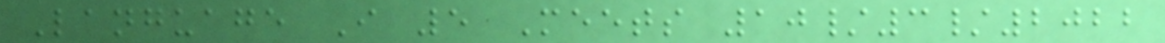Language I 5 Meets 10/3/2022
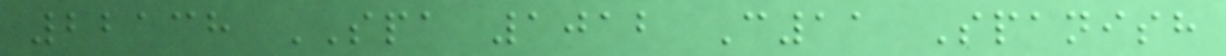22138 SPA 1012 C11 Spanish
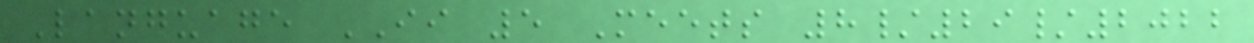Language II 5 Meets 8/29/2022
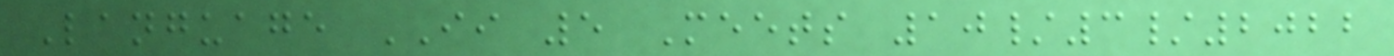Language II 5 Meets 10/3/2022
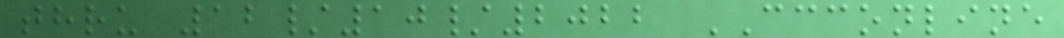thru 12/10/2022 CCCONLINE
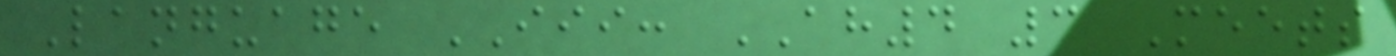Language III: AH4 3 Meets
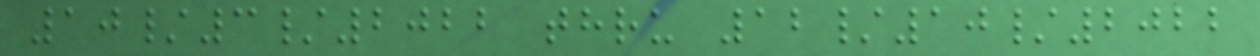10/3/2022 thru 12/10/2022
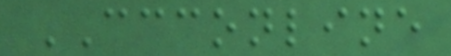CCCONLINE
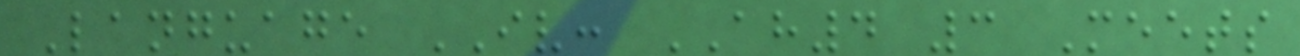Language IV: AH4 3 Meets
